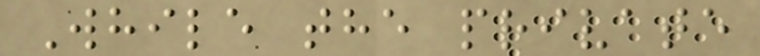While the private
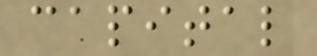capital
